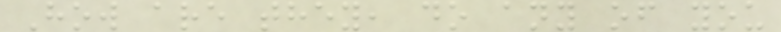How are they, do any of you
